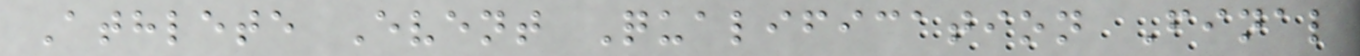Athlete Event Qualification Final
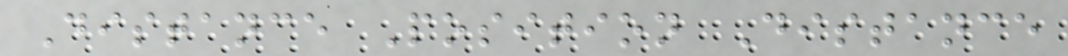Distance Position Distance
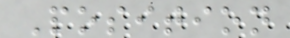Position
